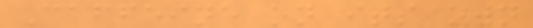Caffeine on its own
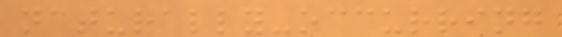naturally-occurring
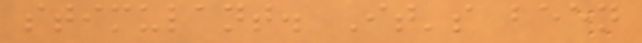stimulant. It's been
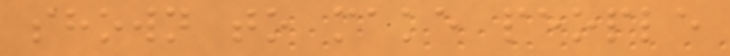shown to make people
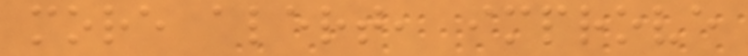more alert, improve
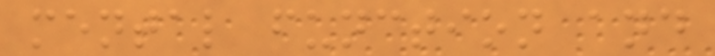mental function and
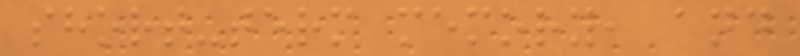short-term memory, and
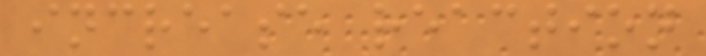increase reaction
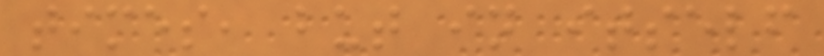times, but in itself
